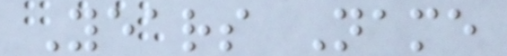Years Name
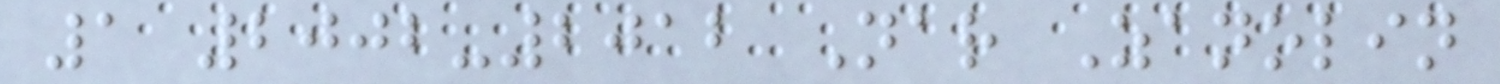1 2002-2012 Nar Zanolin
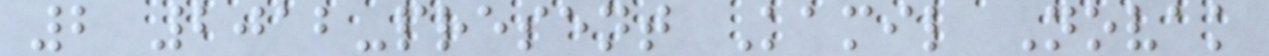2 2012-present Kamil Novak
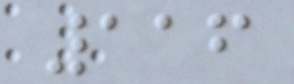116
